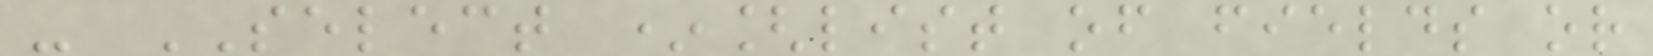- SELECT *[list of fields or
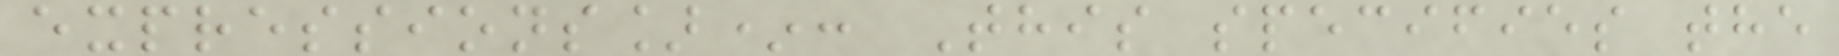expressions]*: This specifies the
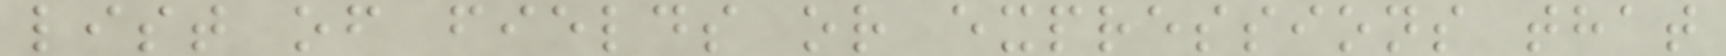list of fields or expressions that
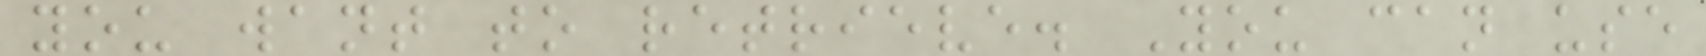you want to retrieve. You can use
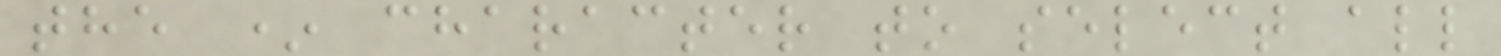the * character to select all
